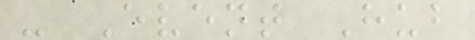- Event Hub
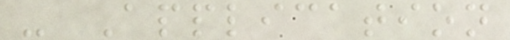- Application
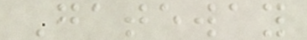Gateway
